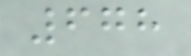678
